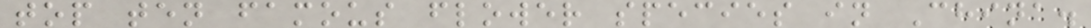top ten famous flower species in China.
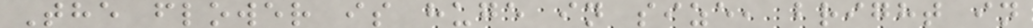The flower is huge in size, bright in
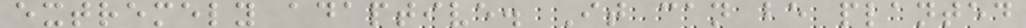extremely adaptive. It can be planted
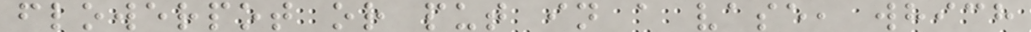flowerpot or put in a vase, which
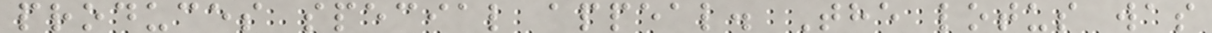produces special appeal. The lotus was
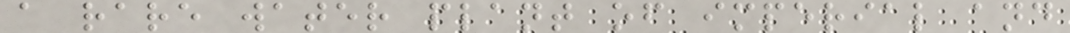a rare water plant of imperial and
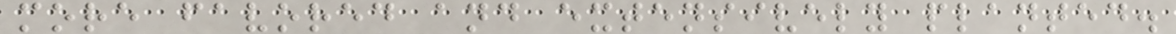more favored and extensively planted.
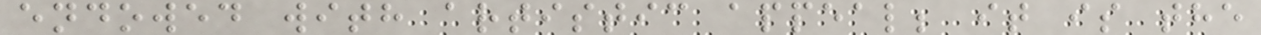endowed with artistic appeal; it is the
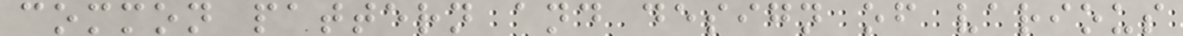common pattern and design of various
